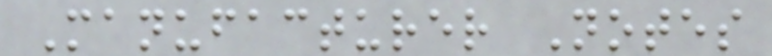Manufacturer Notes
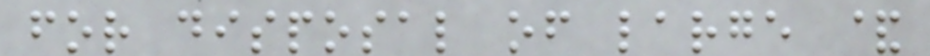for disposal of large &
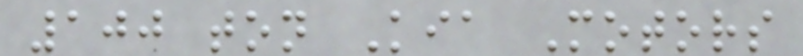100 ton Kia Motors
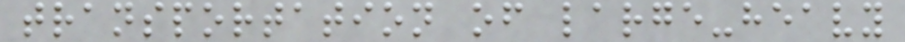transportation of large-heavy
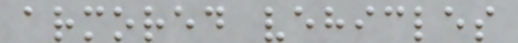armored vehicles
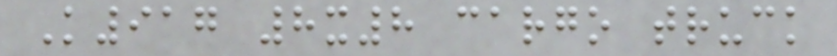K917 8x8 cargo truck
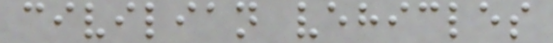civilian vehicles
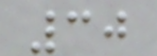30
